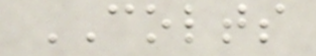COLTS
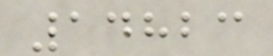14823
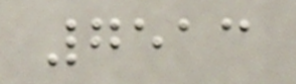7513
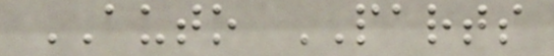AUTO PARTS
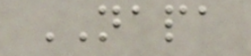NAPA
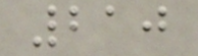210
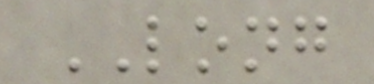LONG
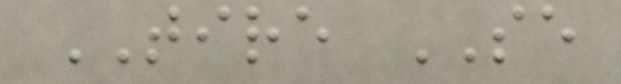TIRE SE
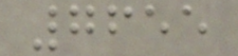7655
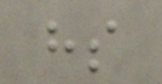hs
